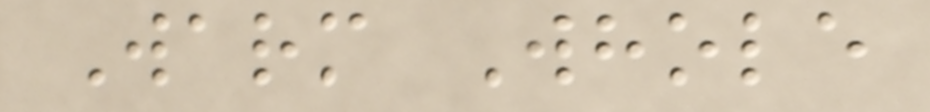Warm Whole
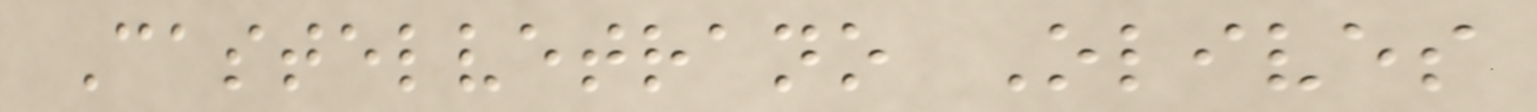Castelvetrano Olives
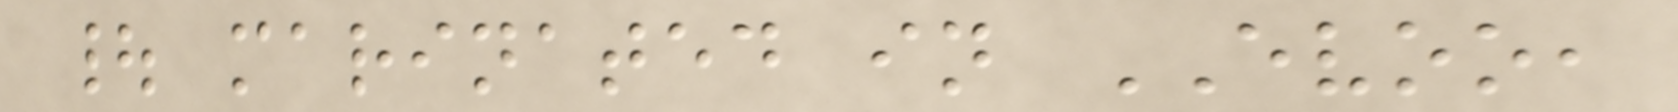| marinated in EVOO,
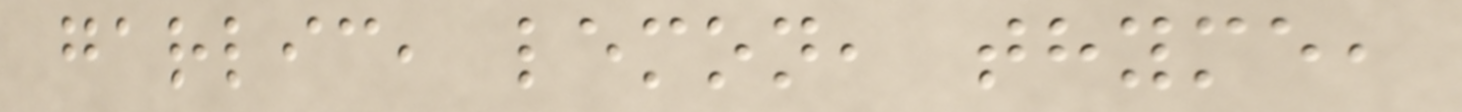garlic, lemon, thyme,
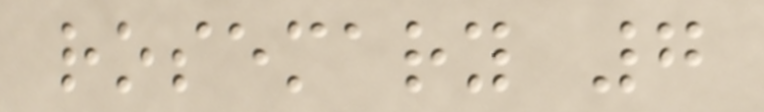rosemary 7
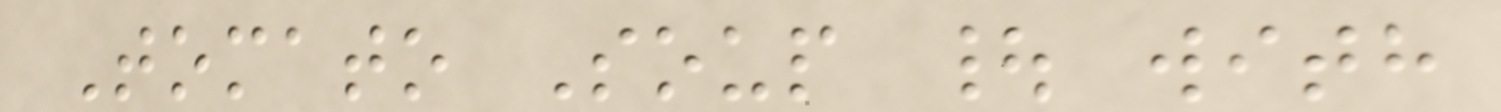Tomato Soup | with
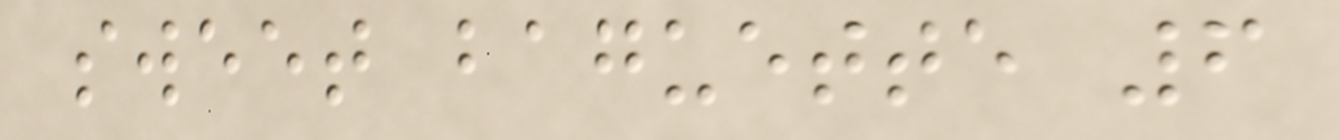sweet baguette 6
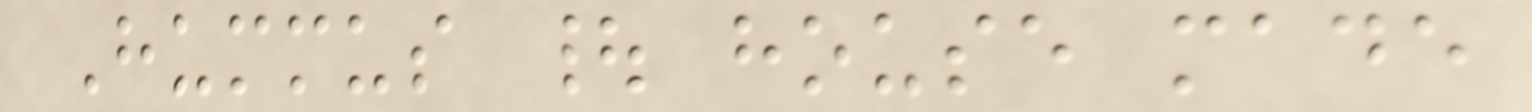Hummus | house made
